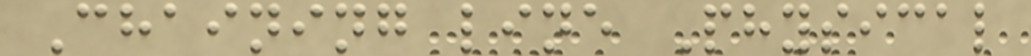Chaining line Physical
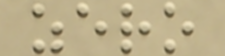zero
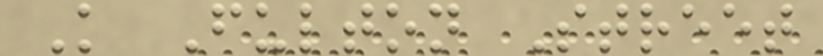K Fulton Street
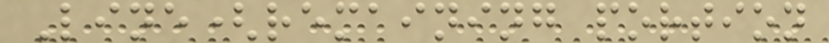Line(remaining portion
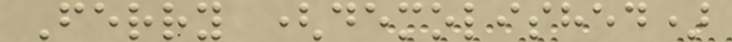Ferry (demolished)
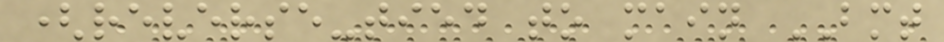(reverse-tied to main BMT
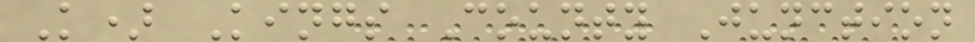K) Kings County Junction
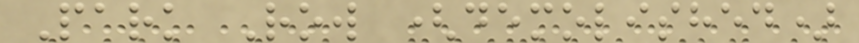Park Row (demolished)
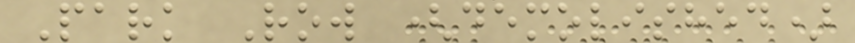Park Row (demolished)
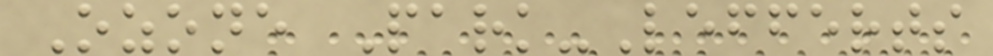Ozone Park-Lefferts
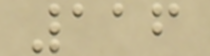116
